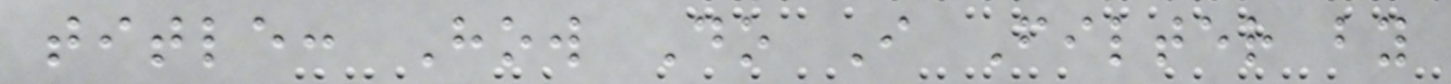title: How Do I Filter by
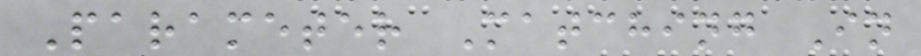Parameter Matching In
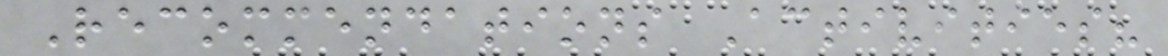Recommendations Activities?
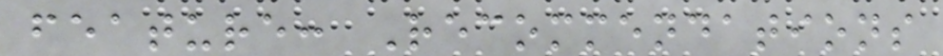feature: Recommendations
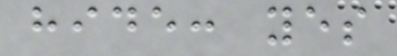hide: yes
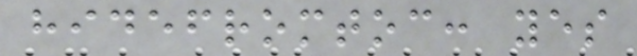hidefromtoc: yes
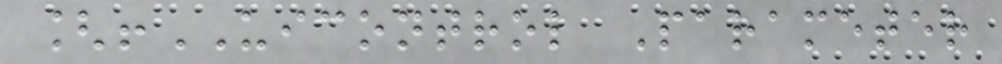[!UICONTROL Parameter
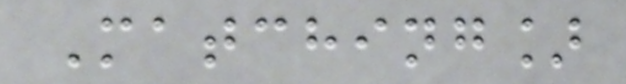Matching]
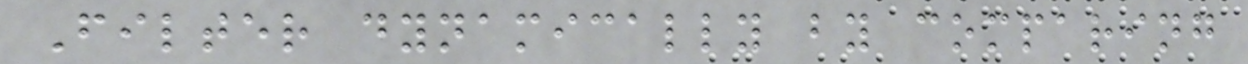Filter dynamically by comparing
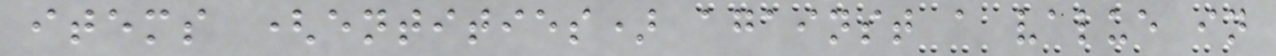items (entities) against a value in
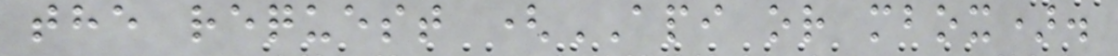the request (API or mbox).
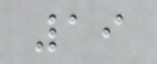19
